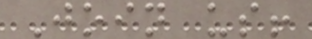Join us!
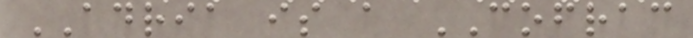ADRIA is a COFRAC
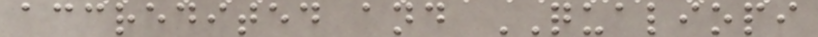accredited and QUALIOPI
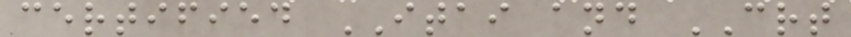certified ITAI and CRT
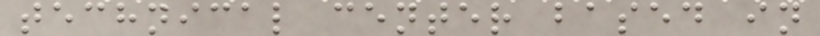technical center based in
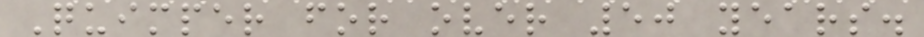Quimper for over 50 years.
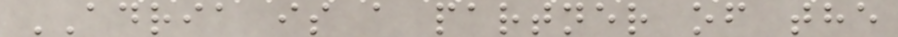ADRIA is a partner of the
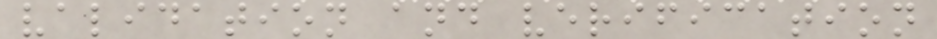validation and verification
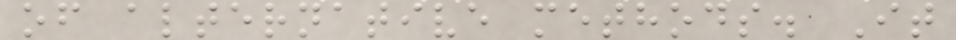of alternative methods. It
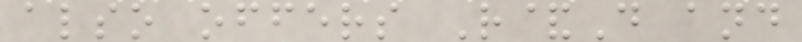also offers R&D and
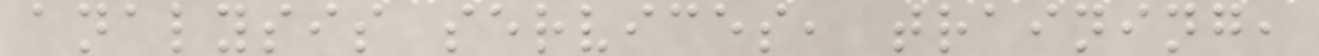analysis services, training,
